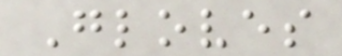Gloves
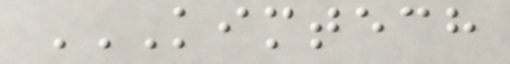KIMTECH
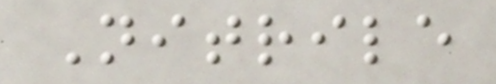Nitrile
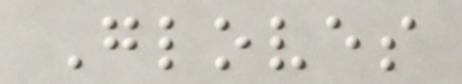Gloves
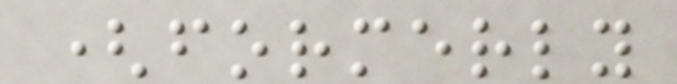(formerly
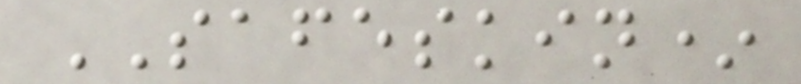SAFESKIN*
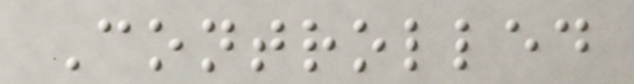Controlled
